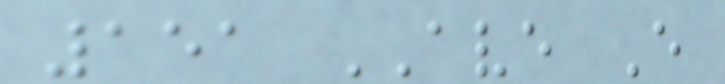151 AVE E
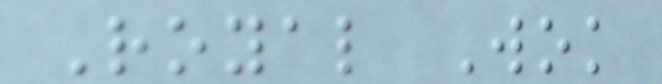Royal Wok
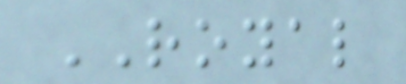ROYAL
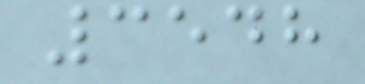3548
